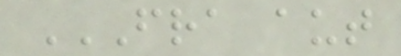FRA AUT
